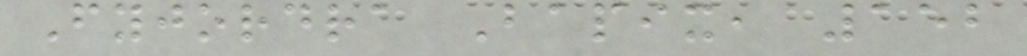Fyjordra Bapix, 152
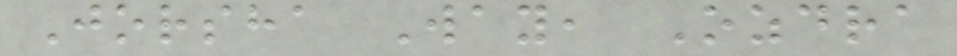Jorsha Way, Ozdra
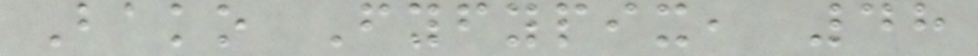Bako Fyfypix, 48
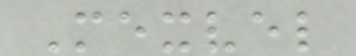Mexvel
